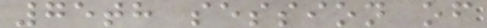75th session of
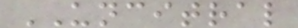UNCITRAL
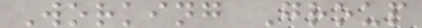Working Group
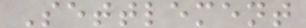Settlement
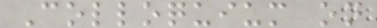Colloquium on
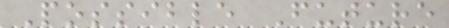Possible Future
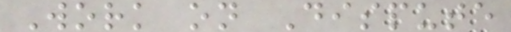Work on Dispute
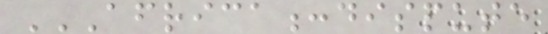AFRICA:DISPUTE
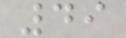49
